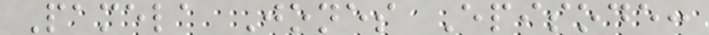Pamela Jones Episode:
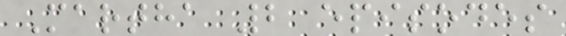Martha 2 episodes
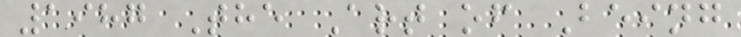1987 The Art of Being
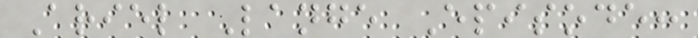Ariel Lange Episode:
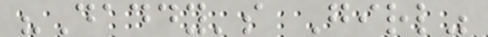"Daddy's Girl"
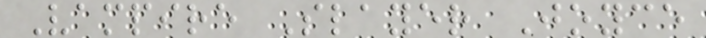Vampire Slayer Joyce
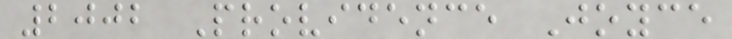2002 Providence Joyce
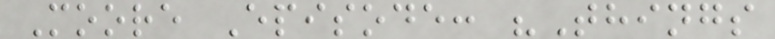Moore Episode: "Things
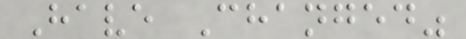Have Changed"
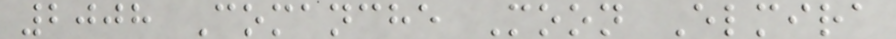2008 Comanche Moon Elmira
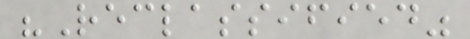"Reclassified"
